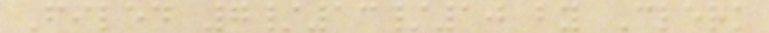Filed 7/13/10 by Clerk
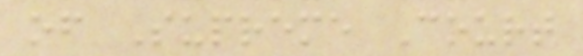of Supreme Court
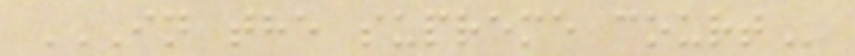IN THE SUPREME COURT
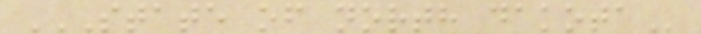STATE OF NORTH DAKOTA
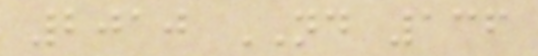2010 ND 136
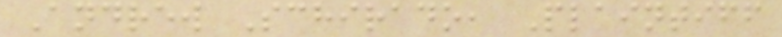Andrew Schirado, Plaintiff
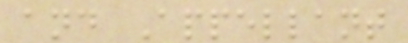and Appellant
